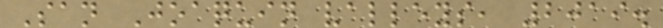San Joaquin valleys, 2019.
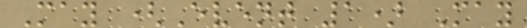May (Event 1) May
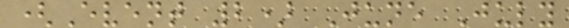(Event 2) June July
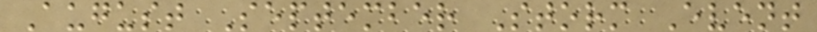August September Storm Event
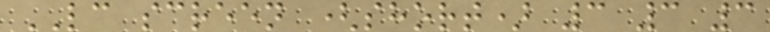LC screen (short) 3 3 3
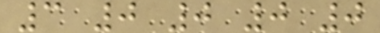3 0 0 0 0
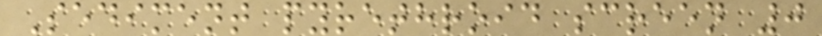Sediment pyrethroid screen 0
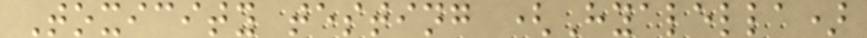Toxicity testing (Hyalella)
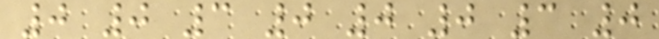0 0 3 0 0 0 3 0
